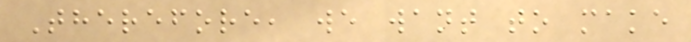Therefore, we want to make
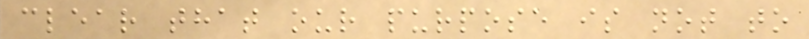clear that our purpose is not to
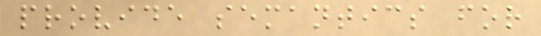provide semantics for
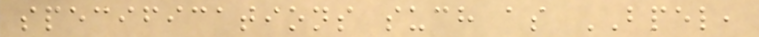specifications such as BPEL,
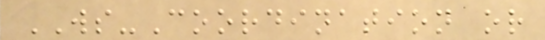WS-Coordination or
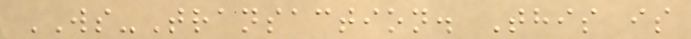WS-Transaction. This is
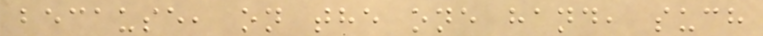because, on the one hand, such
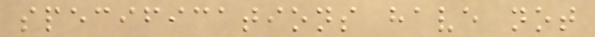specifications have not
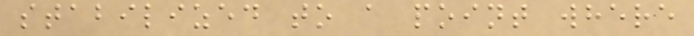stabilized to a point where
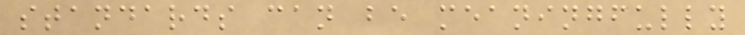standards can be meaningfully
